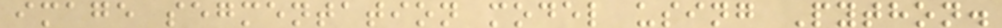image segmentation model using Python.
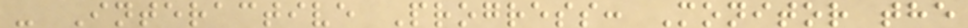- Interactive Progress: Monitor the
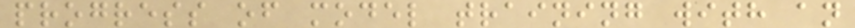progress of model training with an
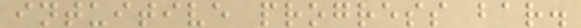intuitive progress bar.
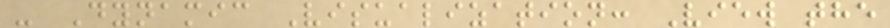- Dynamic Visualization: View the
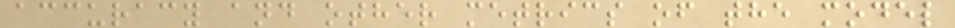accuracy and other metrics of the model
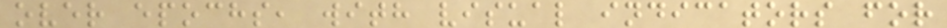over epochs, with visual indicators for
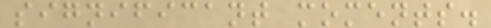significant moments.
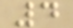4
